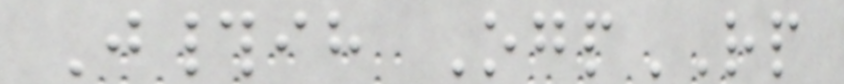J#ih OgpRP
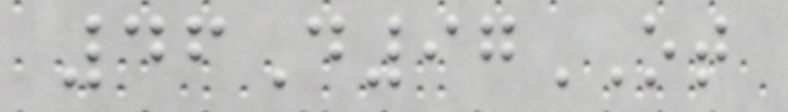46D97OT
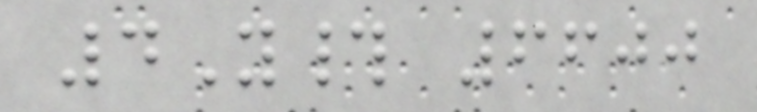4Y# 6600
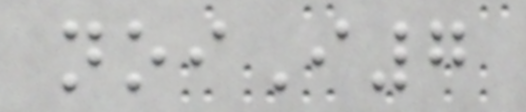noiI7
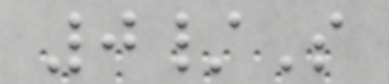0/S
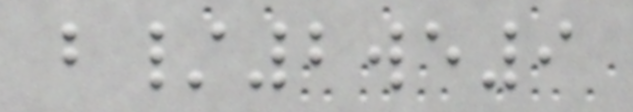b/2we9
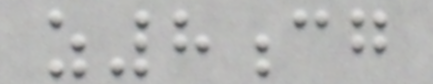z8cg
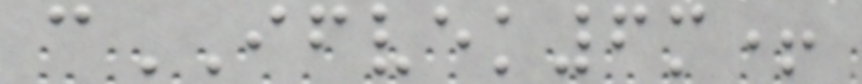cIFVEK6m+
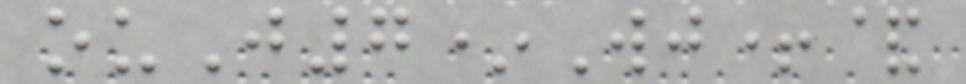ouJ7*Wj+&
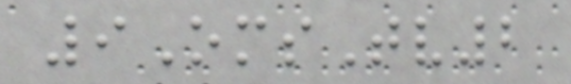9OmsTv2
